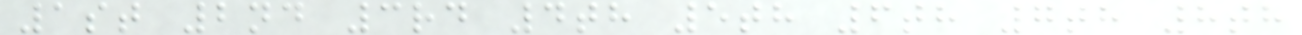1st 2nd 3rd 4th 5th 6th 7th 8th
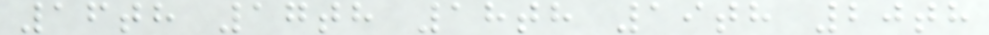16th 17th 18th 19th 20th
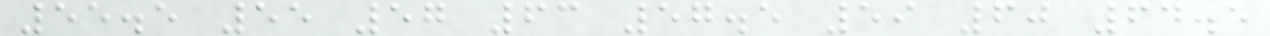55.5 55 57 63 57.5 59 60 64.5
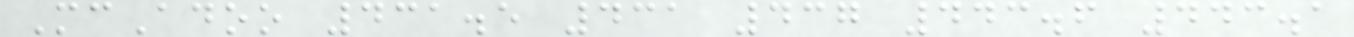McAdoo 431.5 431 437 443.6 443.1
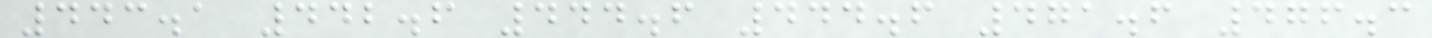443.1 442.6 444.6 444.6 471.6 476.3
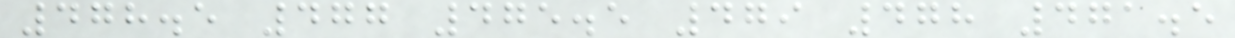478.5 477 475.5 479 478 471.5
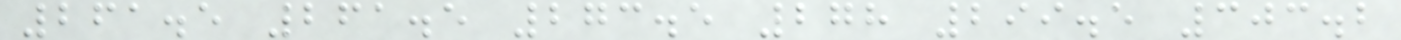261.5 261.5 273.5 278 299.5 303.2
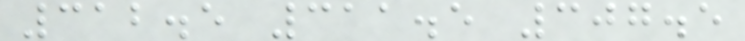312.5 311.5 307.5
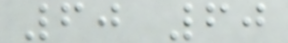60 60
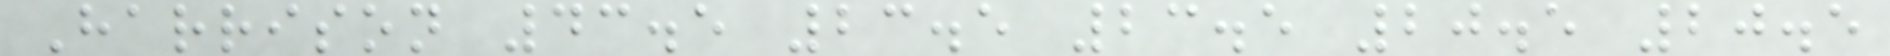Harrison 43.5 23.5 23.5 20.5 20.5
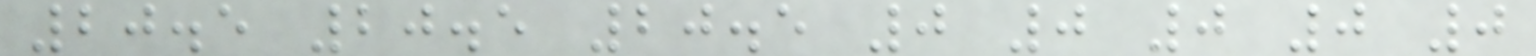20.5 20.5 20.5 0 0 0 0 0
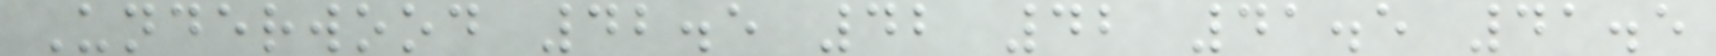Underwood 42.5 42 42 41.5 41.5
